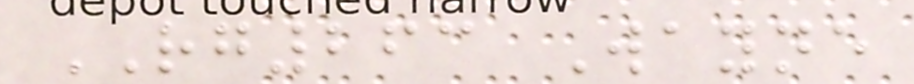RG263 Wayne
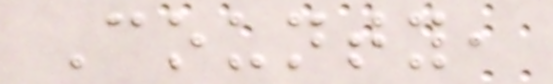County,
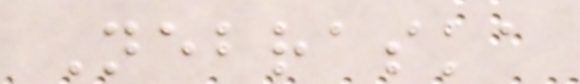Nebraska
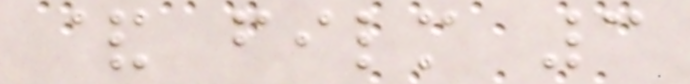& film 3
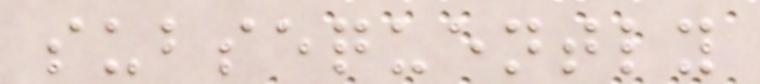subsequently
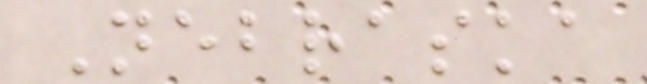Nebraska
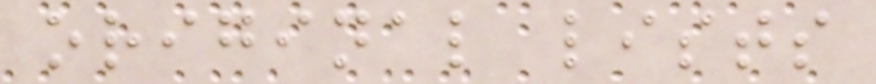original lists
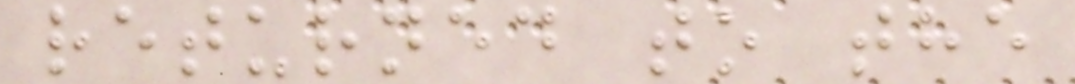returned to the
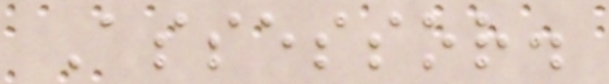Assessor.
